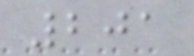201
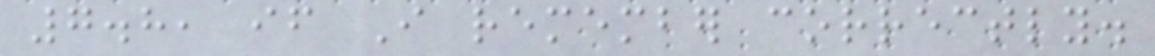7.8, if I remember correctly.
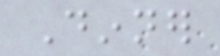Dinner
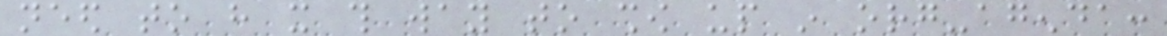need to have it this way to show up in org-agenda:
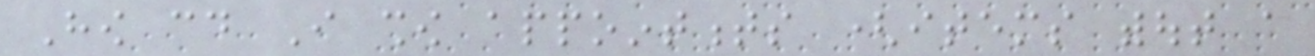How could I show appointments (items without a
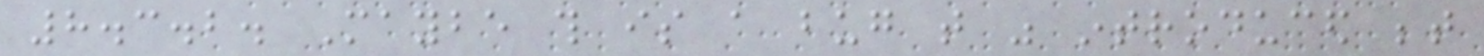8.3.2. Maybe this is a bug that was introduced between
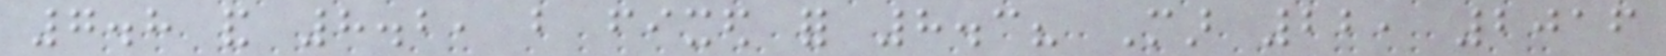7.8 and 8.2, but fixed for 8.3? Mar 22, 2016
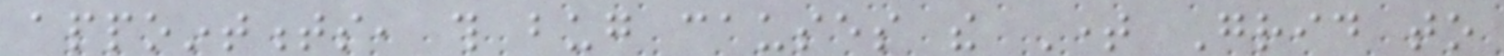appointments, this bug causes the Time Grid to
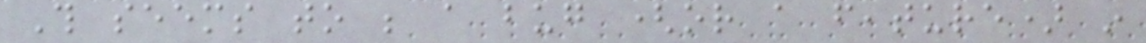This seems to be a bug (or a feature) in
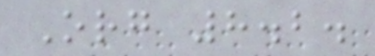Org 8.2.
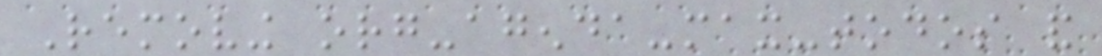Removing org-agenda-max-todos and
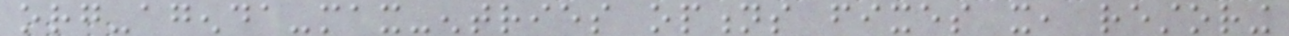org-agenda-max-entries options fixes it, restoring
